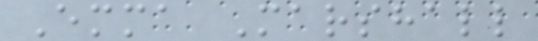Emma Marshall
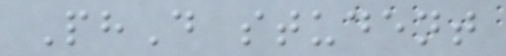PhD student
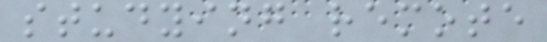studying remote
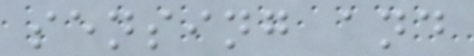sensing and
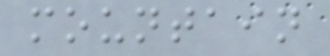mountain
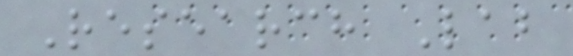Research Lab
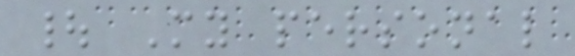| My personal
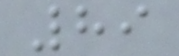89
